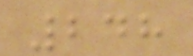248
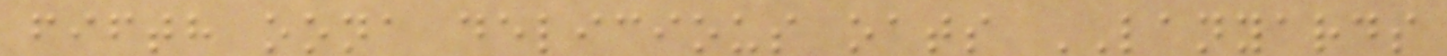fifth oona delicious oats LANYARDS
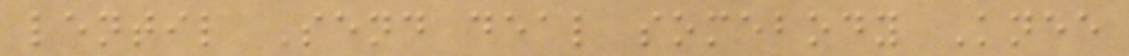lentil Send deal somebody Knee
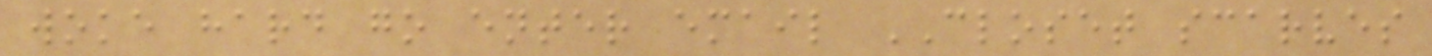woke hard go enter email CLOSET scarves
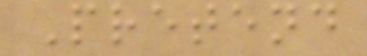Pretend
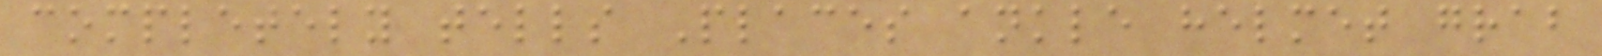completely tells Places ankle helmet grab
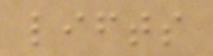lifts
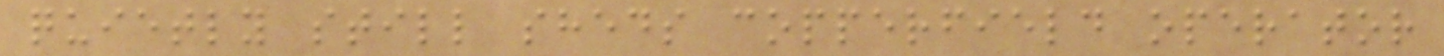quietly still sheds copperfield operator
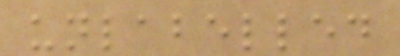unlabelled
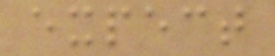expect
